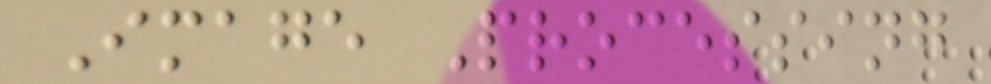Image Processing
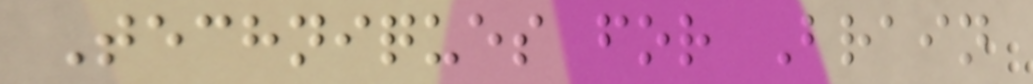Techniques for Brain
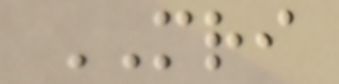MRI
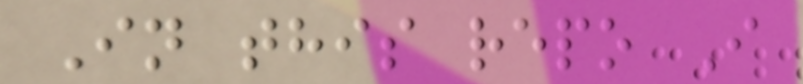In this repo I
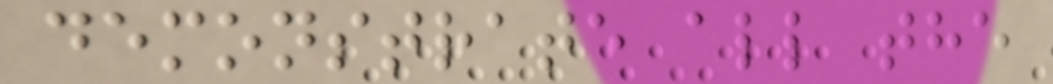demonstrate all the
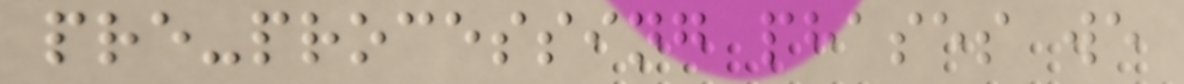pre-processing phases we
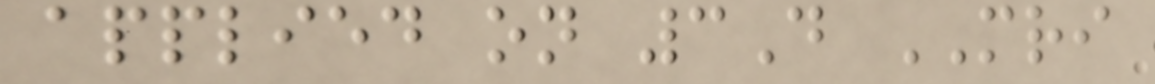applied on 3D MRI
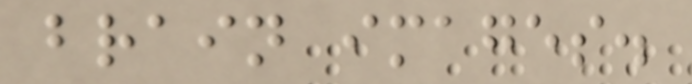brain images.
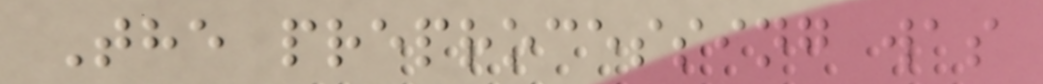The preprocessing was
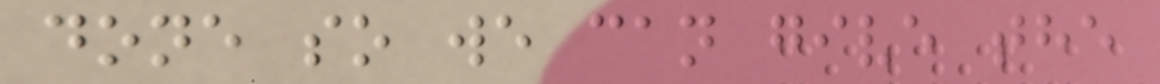done so we can give the
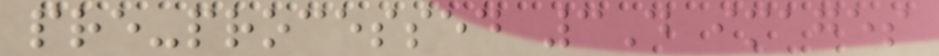pre-processed 3D images
